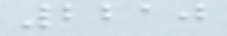2210
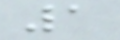1
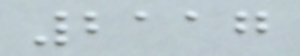2117
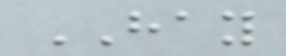HAY
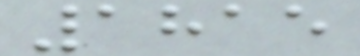1815
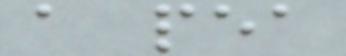a pea
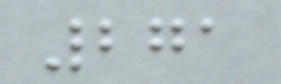271
